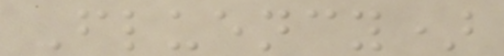Fluency)
